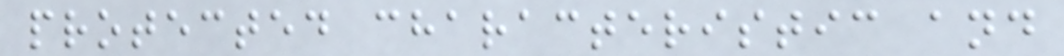protected characteristic and
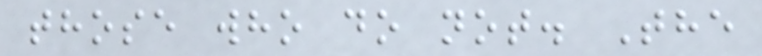those who do not. The
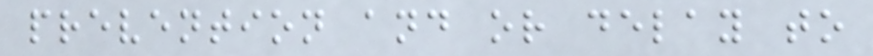prevention and or delay to
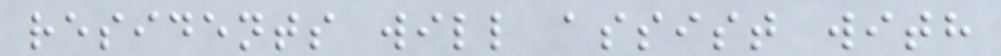residents will assist with
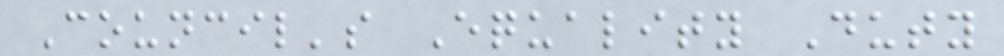Council's Equality Duty
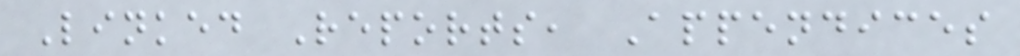Linked Reports, Appendices
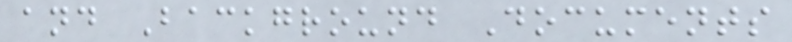and Background Documents
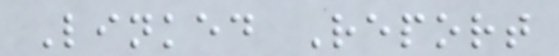Linked Report
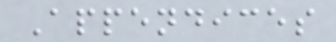Appendices
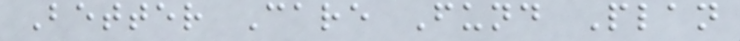Better Care Fund Plan
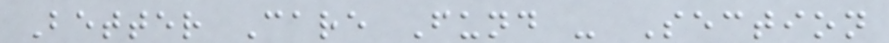Better Care Fund - Section
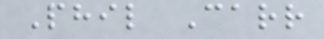Phil Carr
